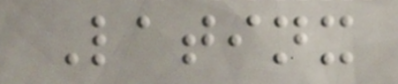Latinx
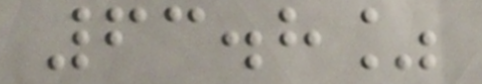63.8%
